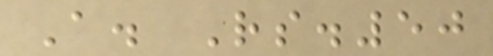A. Rs.50
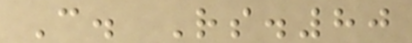C. Rs.80
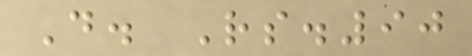D. Rs.90
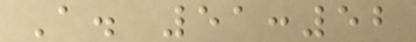A. 51:52
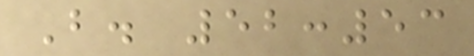B. 52:53
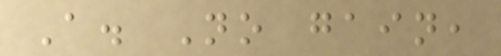A. No gain,
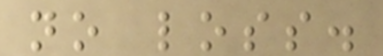no loss.
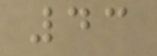43
